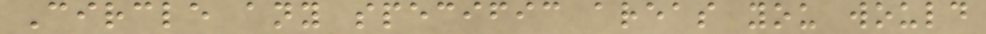Circle any specific areas you would
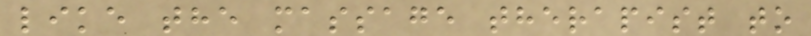like the massage therapist to
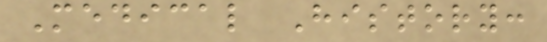Medical History:
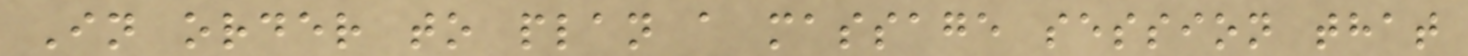In order to plan a massage session that
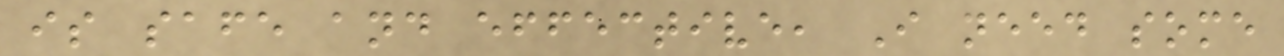is safe and effective, I need some
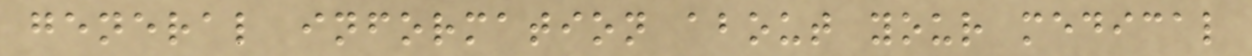general information about your medical
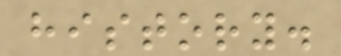history.
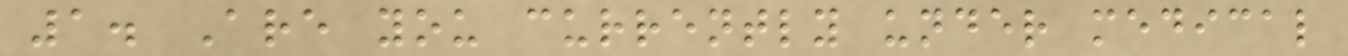1. Are you currently under medical
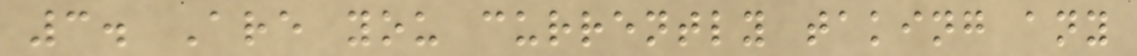3. Are you currently taking any
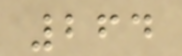264
